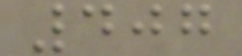407
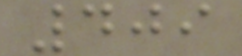409
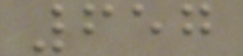657
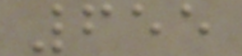655
